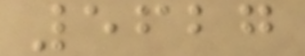5627
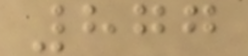877
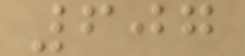607
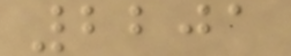2201
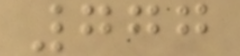777
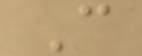C
